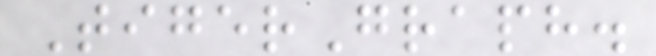TigerGraph.
